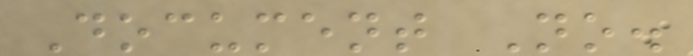Document No.
